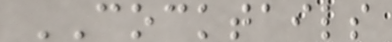COCKTAILS
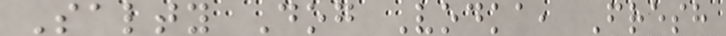Salty Dog Vodka, Fresh
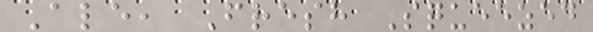Ale, Fresh Squeezed
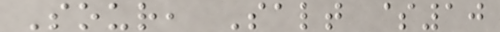Sour, Salt $10
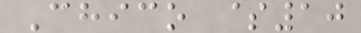Chico $10
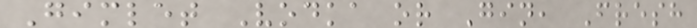Gimlet Vodka or Gin, Fresh
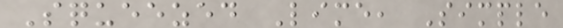Squeezed Lime, Simple
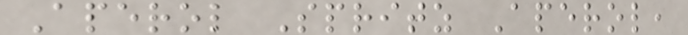Aperol Spritz Aperol,
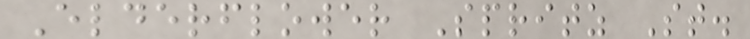Elderflower Spritz St.
